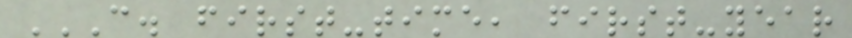C. FIRST-TIME, FIRST-YEAR
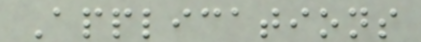Applications
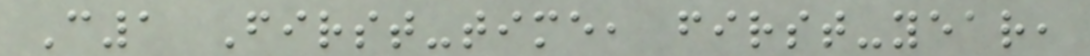C1 First-time, first-year,
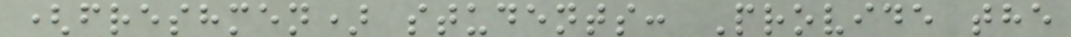(freshmen) students: Provide the
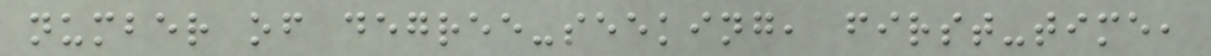number of degree-seeking, first-time,
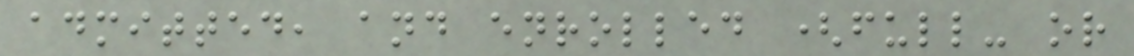admitted, and enrolled (full- or
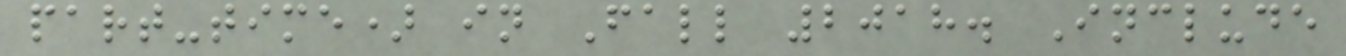part-time) in Fall 2018. Include
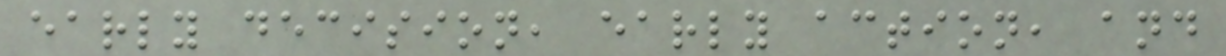early decision, early action, and
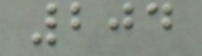204
